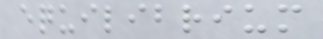equilibrium
